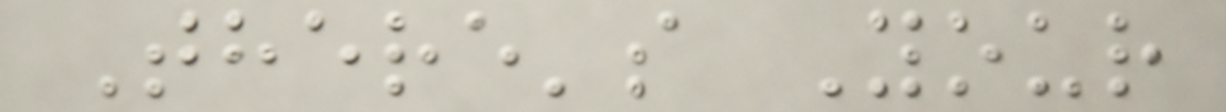There's Your
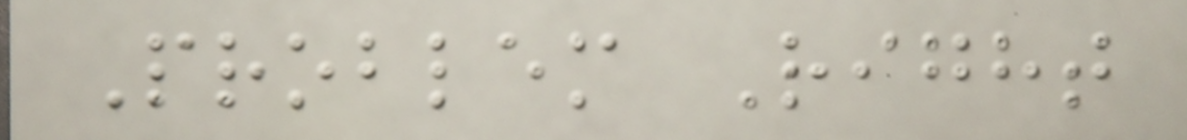Problem Right
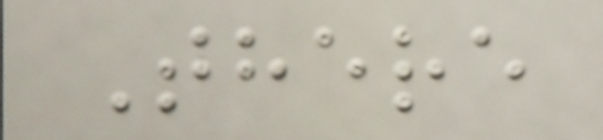There
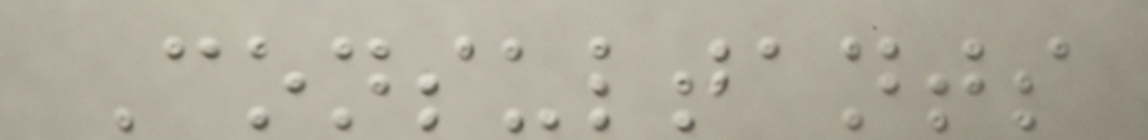Consultants
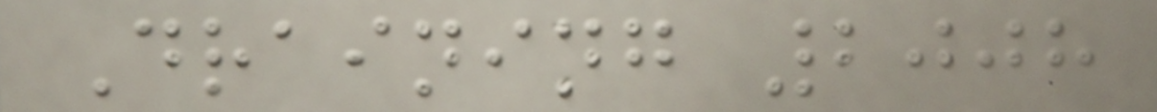Draining 2008
